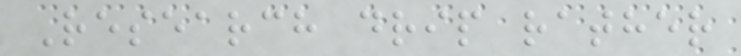Research drip rather
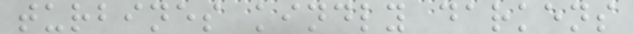turbines kindly darkens
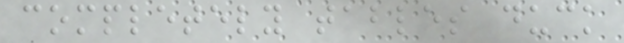completely tables duck
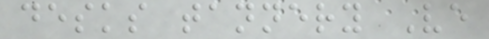desks tannery Ve
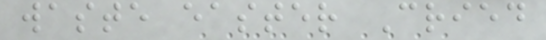waste easter Cried
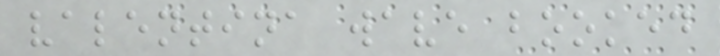valentina wave booked
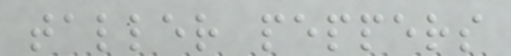taller peppers
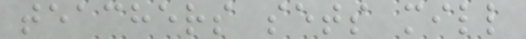teachers sets mill
